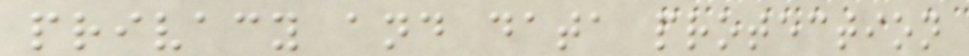privacy and data protection
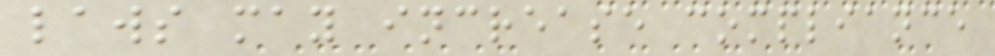laws may increase compliance
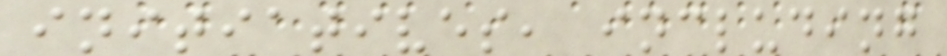initiatives, including
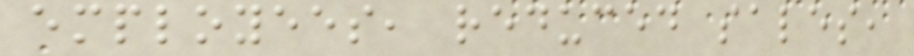employees, reduced sales,
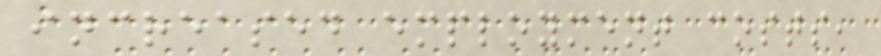increased employment costs,
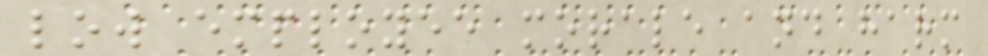low employee morale and harm
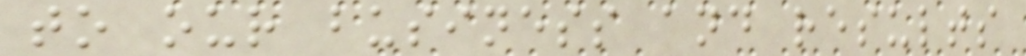to our business and results
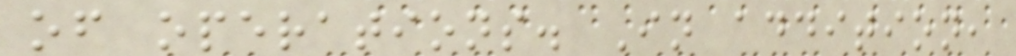of operations. In addition,
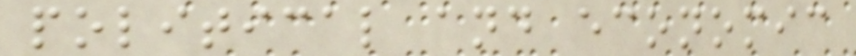political and economic
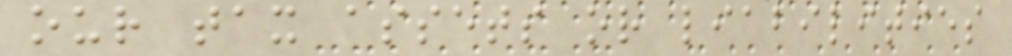our tax assets or liabilities
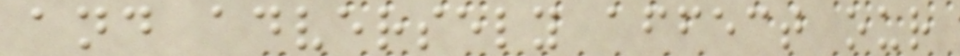and adversely affect our
